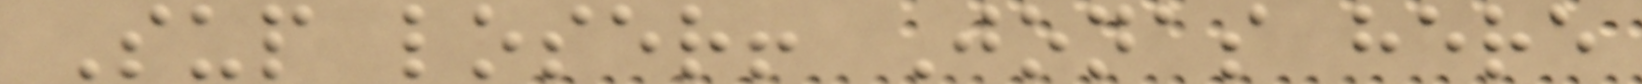Sup loser! Jonas here
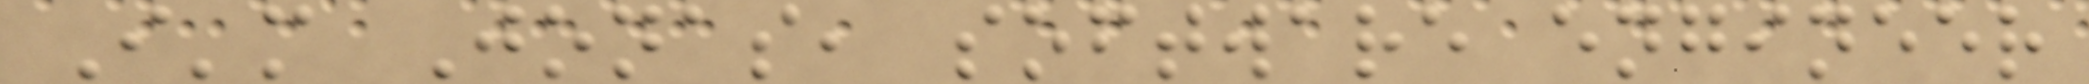I'm Jonas, software engineer
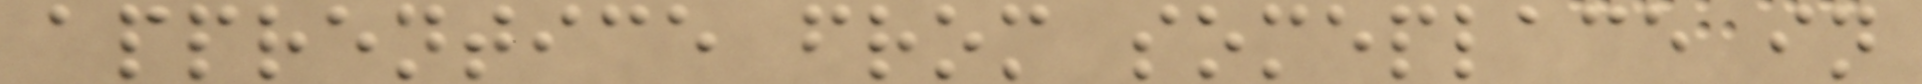apprentice from someplace in
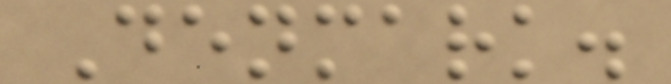Denmark.
